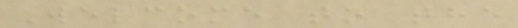Welcome to the
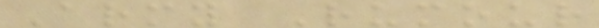Army Rumour
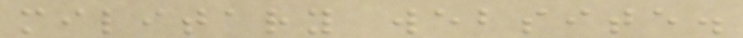military website.
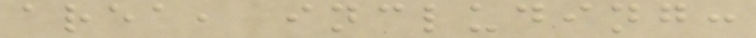area, including:
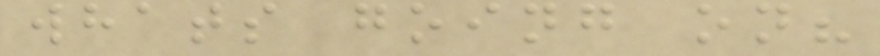whats going on?
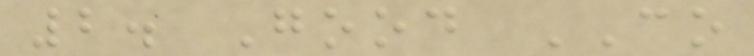2. Good CO
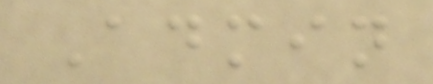Admin
